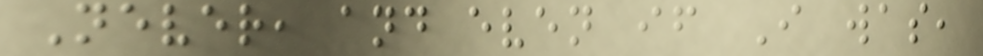Never, and even if I was,
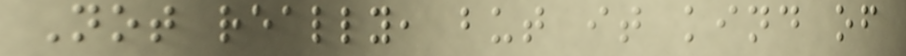Not really, but it kind of
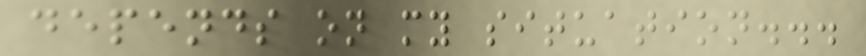depends on my situation...
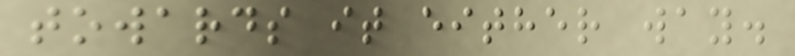towards it either way.
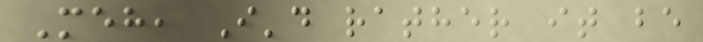Meh, I'd rather it be
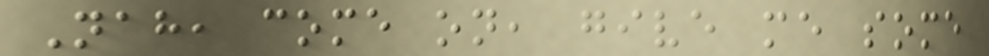Nah, come on, give me some
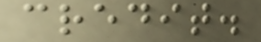credit.
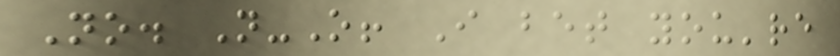No. N-O! I bet you're
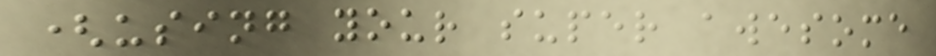(using your super awesome
